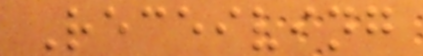Receiving
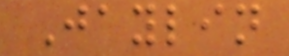Jaylin
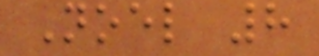Noel 8
